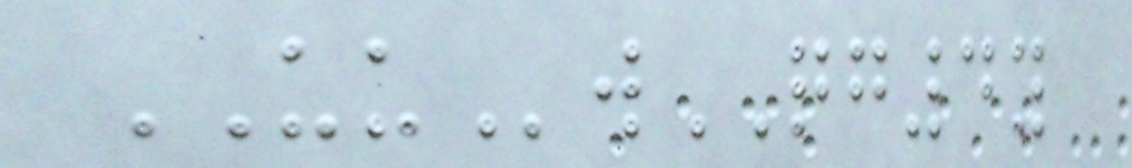UUwQG4y
